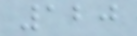120
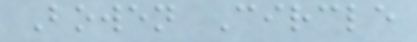Bowen Circle
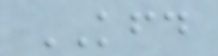KFD
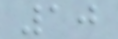10
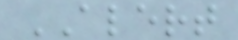ALERT
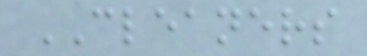CLEANERS
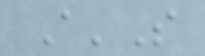A'S
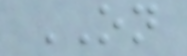ON
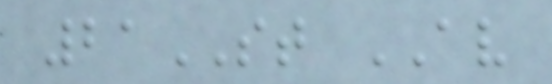21ST AV
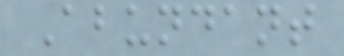Abundant
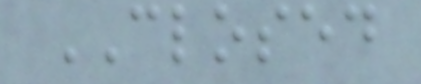CLOSED
